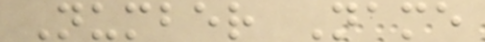Number Name
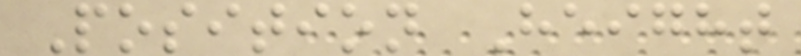Position Height
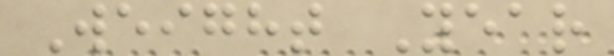Weight Year
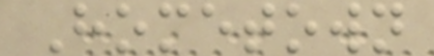Hometown
